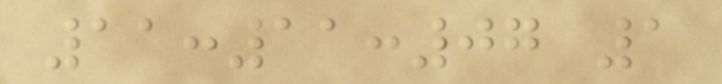11:11:07 1
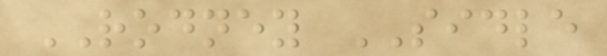RODNEY SIDLE
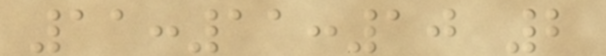11:11:10 2
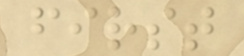first
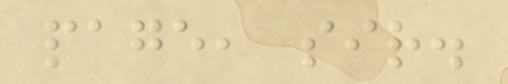page, sir.
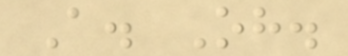A. Oh.
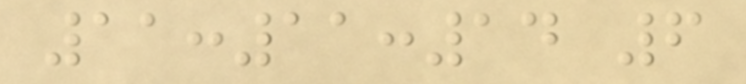11:11:14 6
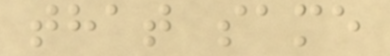that same
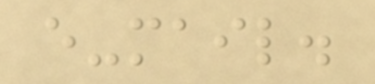e-mail.
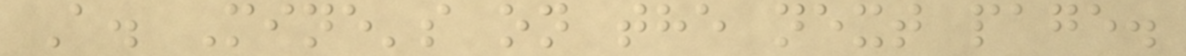A. Mine's on the next page.
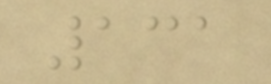131
